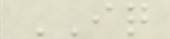IQ
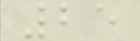25
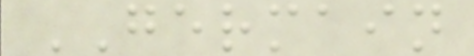GERMAIN
